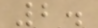2.
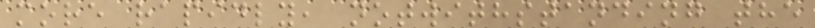more rapidly, notwithstanding the
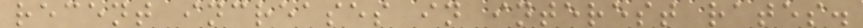recent increases in interest rates.
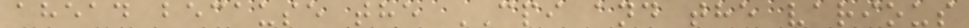ahead because the CPI and the various
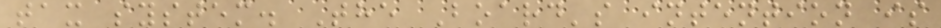tax system. The Board's intention is
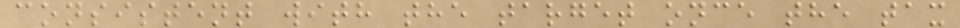consistent with the target once the tax
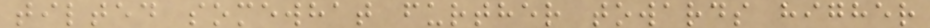tilted somewhat further towards higher
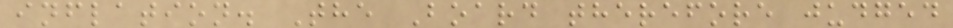inflation. The Board therefore judged
